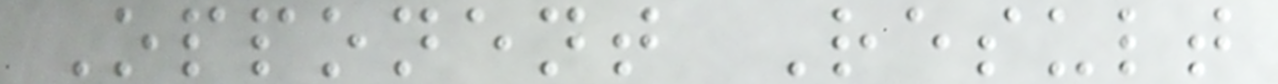Opponent Result
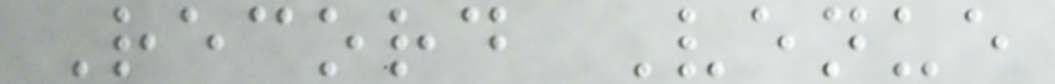Record Venue
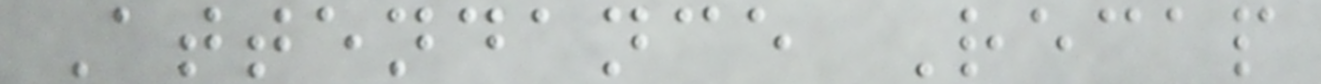Attendance Recap
